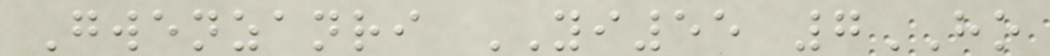Gwenzanri YI55 7HO
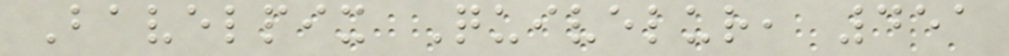Bavelpix Quivelur, 451
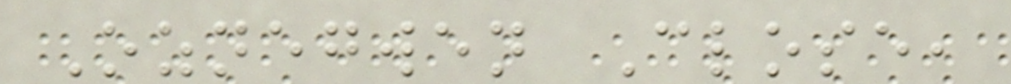Oznegwen Close,
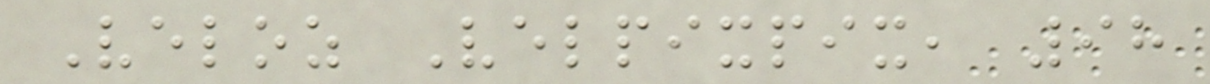Veloz Velpixpix, 98
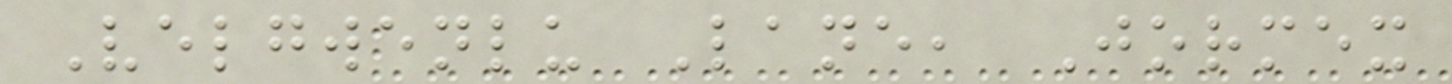Velgwenlu Lane, Jormex
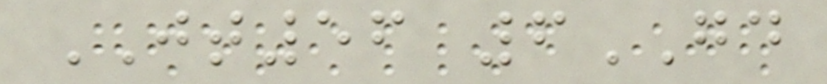JT56 6GD
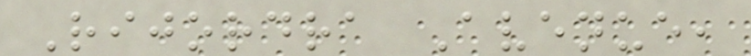Rijordra Avenue,
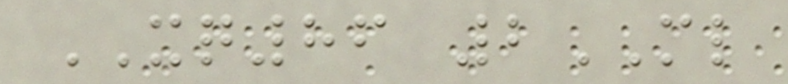XQ86 2ML
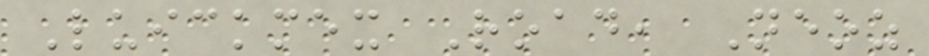Luickmex Road, Neoz
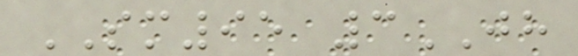SM95 3JH
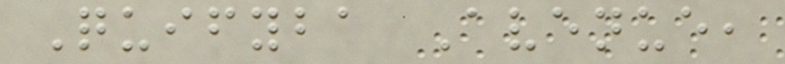Quifyba Avenue,
